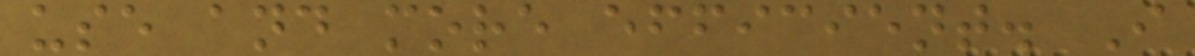use and more efficient. I
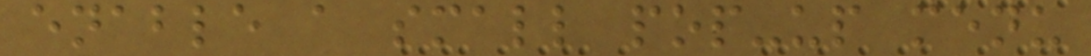enable a small pop-up menu
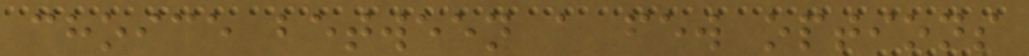choice between a few options
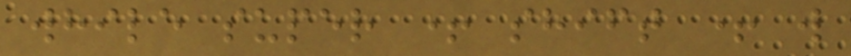while super + shift + w
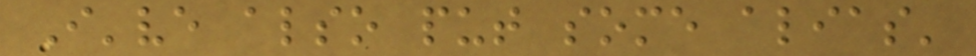I've also put some alias'
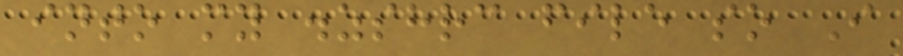into my .zshrc file so I
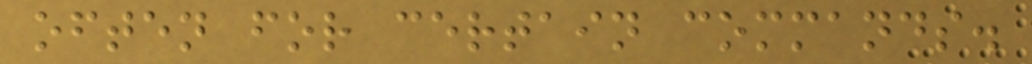often for certain commands.
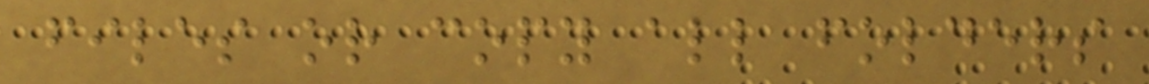files or copy all folders
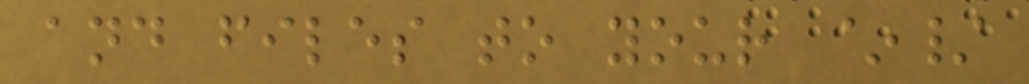and files to your ~/
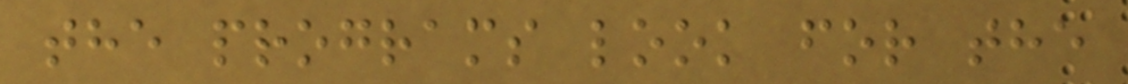the programs look for the
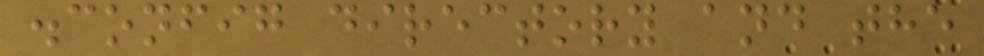.config directory and the
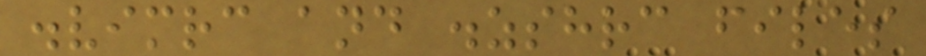.vimrc and .zshrc files
